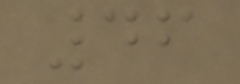46
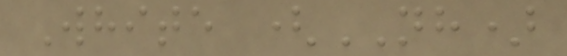White (NH)
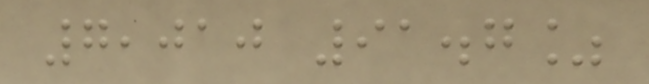7,010 91.7%
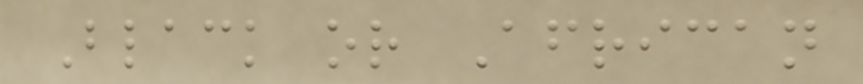Black or African
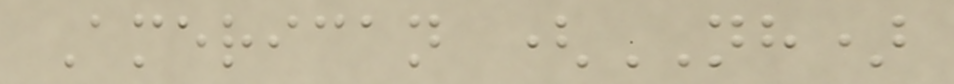American (NH)
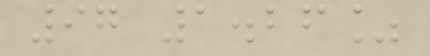97 1.26%
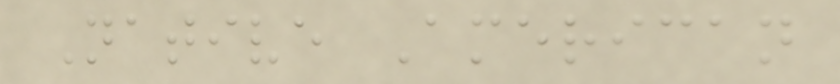Native American
